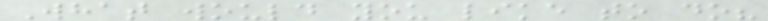What would you like to do?
